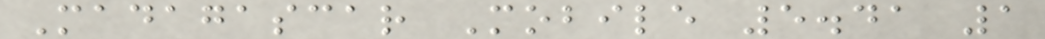Madagascar Mobile 5.41 1
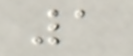1
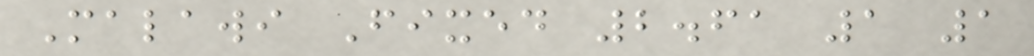Malawi Fixed 2.61 1 1
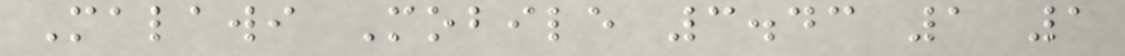Malawi Mobile 3.43 1 1
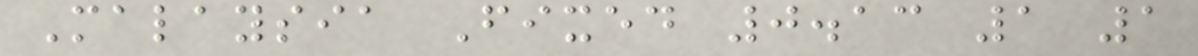Malaysia Fixed 0.13 1 1
